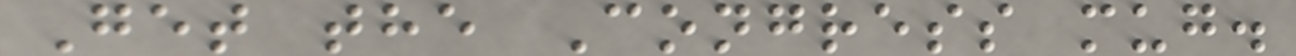Get the Congress mug.
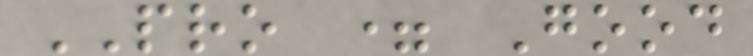PRO = Good
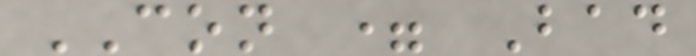CON = Bad
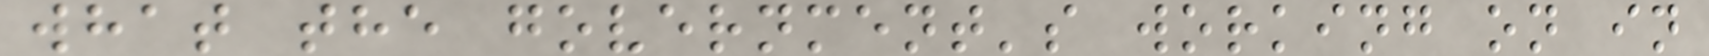what the government's working on in
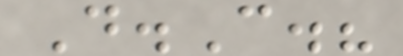D.C.?
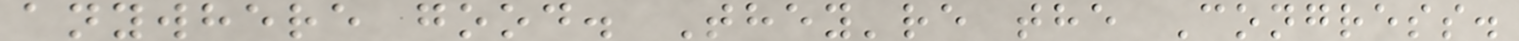anywhere good. They're the Congress.
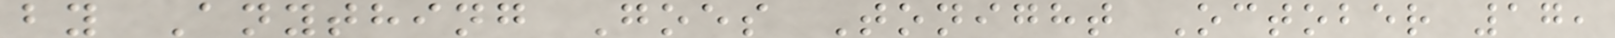by Anything Goes Tonight October 17,
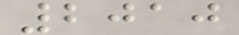2010
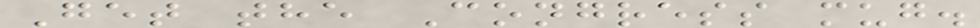Get the Congress mug.
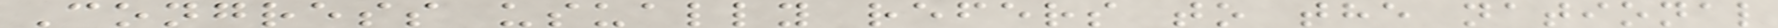Congress usually refers to the national
